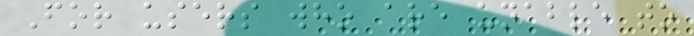For users who are unable to
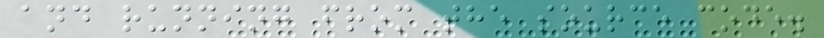and running from the source code.
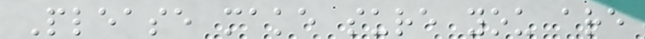Please make sure you are
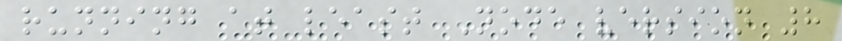running at least Node version 8
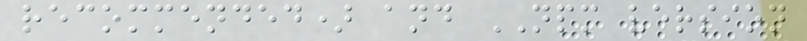recommended) and NPM version
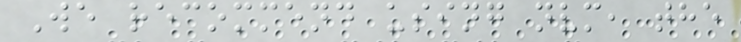We recommend using nvm, the
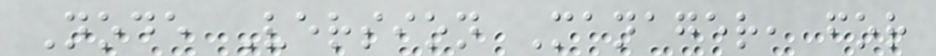Node Version Manager, for
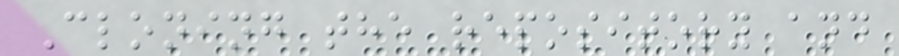Cloning the repository and
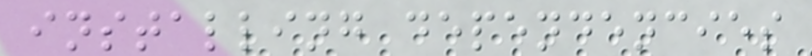installing dependencies
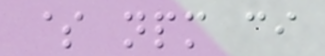$ npm ci
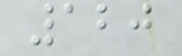120
